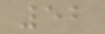52
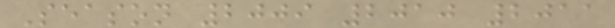Season 2009 2010 2011
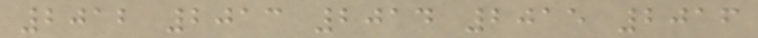2012 2013 2014 2015 2016
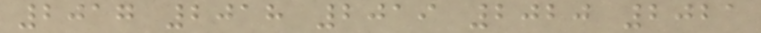2017 2018 2019 2020 2021
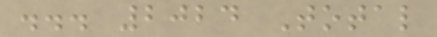... 2024 Total
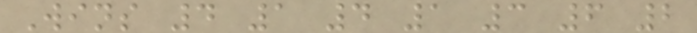Wins 4 1 4 1 3 6 2
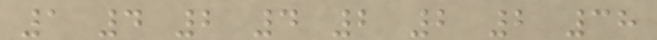1 4 2 4 2 2 2 38
